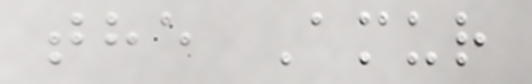the Amur
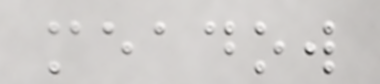meadow
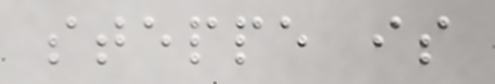steppe is
